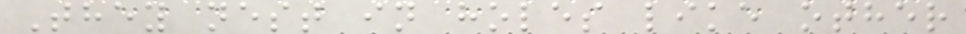They nest in holes like other
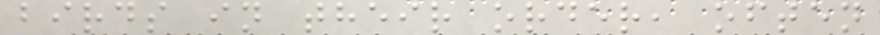birds in their order, often
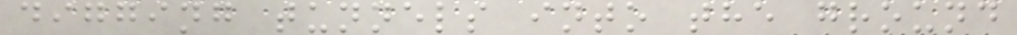digging tunnels into the ground
